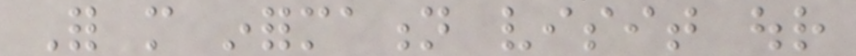For more information visit our
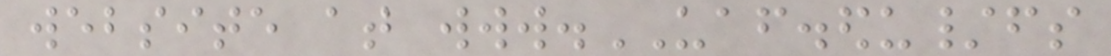website at www.UAF.edu/fs
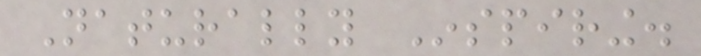Naturally Inspiring.
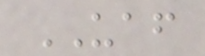UAF
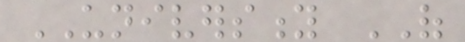UNIVERSITY OF
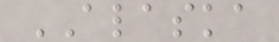ALASKA
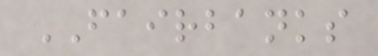FAIRBANKS
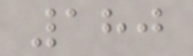180
